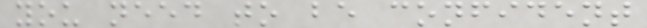you need to be confident
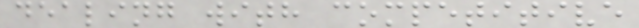dealing with competitive
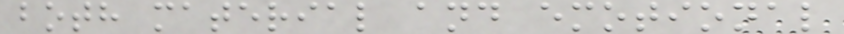both material and emotional
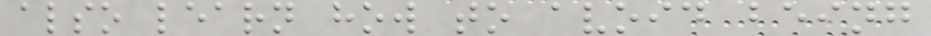also learn how to avoid being
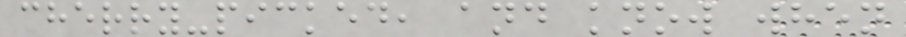cherry-picked, and know when
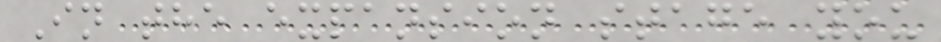In the expansion stage you
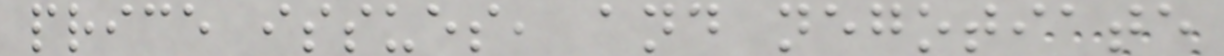price issues, and negotiate
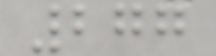277
